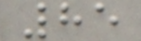85
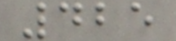425
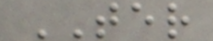TER
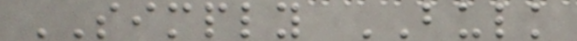SIMPLY BULK
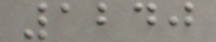1240
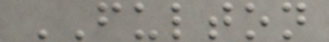FULTON
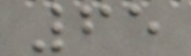65
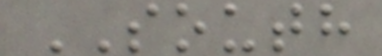SOUTH
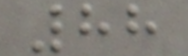88
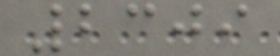2309
